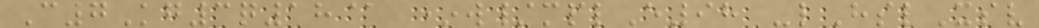C7Kg3q18@ *w/mplE98 -lHslXsv
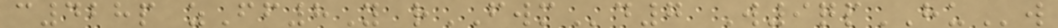c428p zFf8Y rFWMd7 W9qpHUw
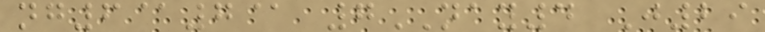ng6@7@ 7NAY4 J29
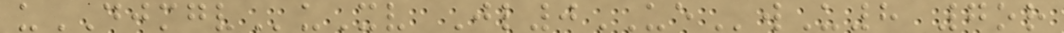uDJMGVuXv Jl0UEwU8 7or
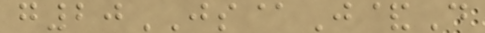g20JS@J&D
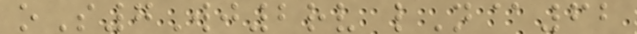oS7Wj2rv lN@62
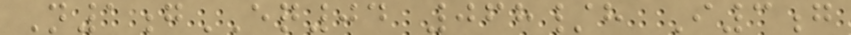N1gEQ04 068/h I3g
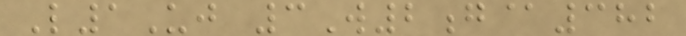L1Uj 3W2g@382
